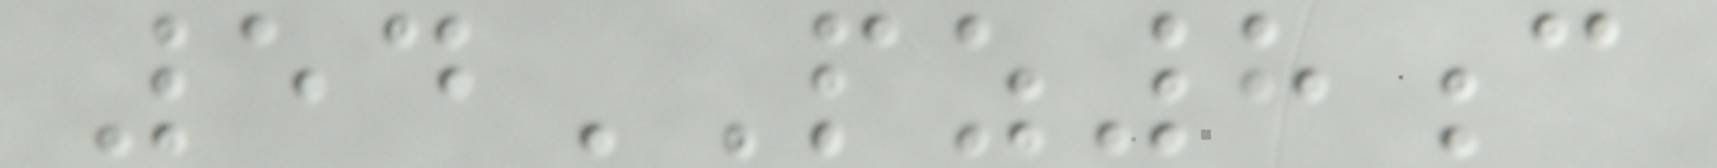54PZ8c
